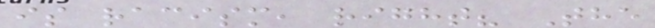is racism, right? The
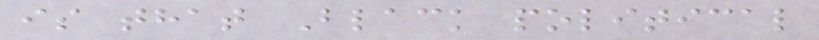is that Black political
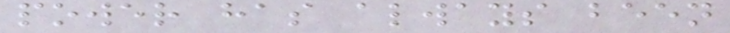power has always been
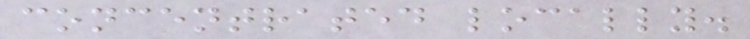concentrated locally.
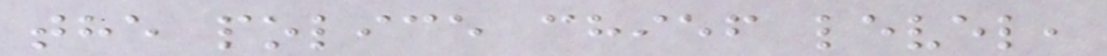the police chief level,
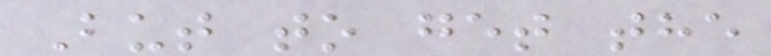But to get the
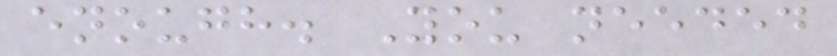enough. You needed
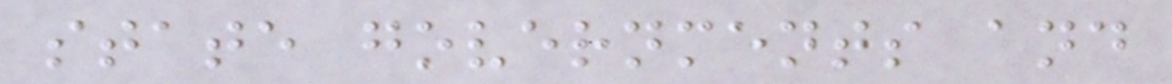state governments and
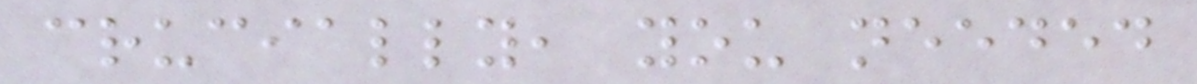crucially, you needed
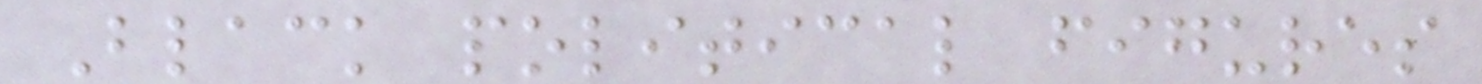Black political figures
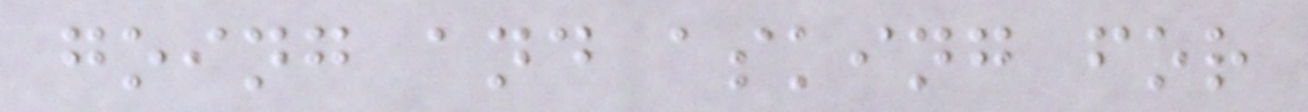going and asking for
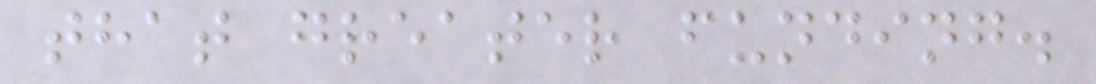that greater funding.
